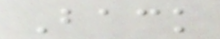Back
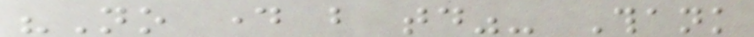"No day but today"- Thank
